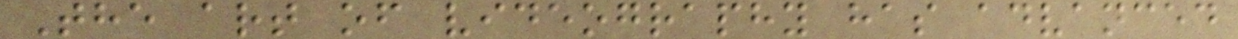The art of videography has advanced
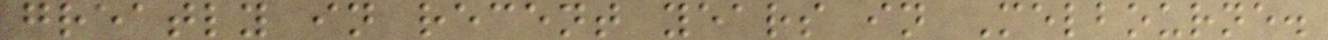greatly in recent years in Melbourne.
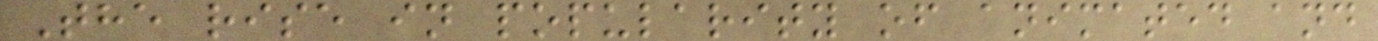The rise in popularity of animated and
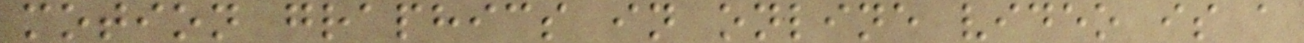motion graphics in online video is a
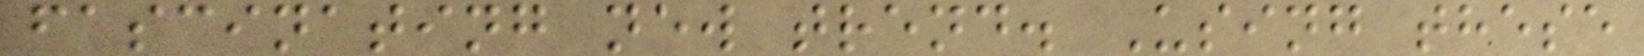fascinating new trend. Using these
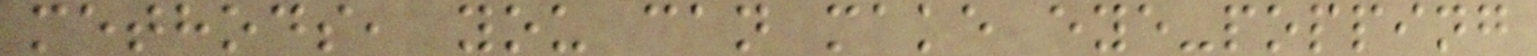methods, you can make eye-popping
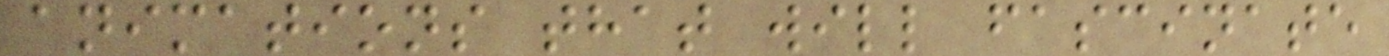animations that will fascinate
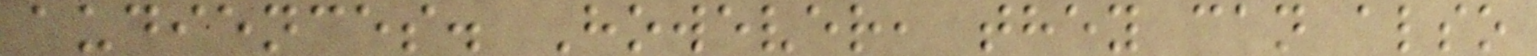audiences. However, they can also
